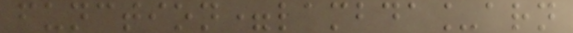function=lambda_arn
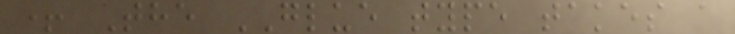+ The GLUE type takes a
